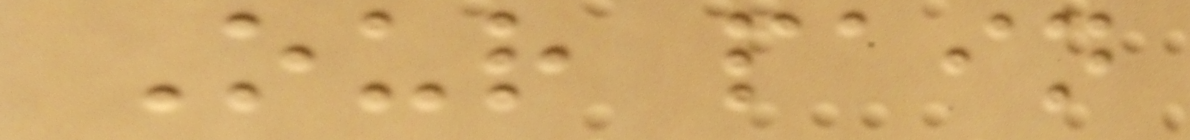Our pain
